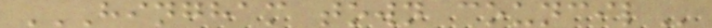HINGHAM TOWN COUNCIL
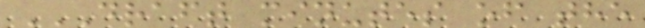DRAFT MINUTES OF THE
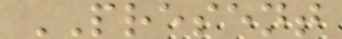PRESENT
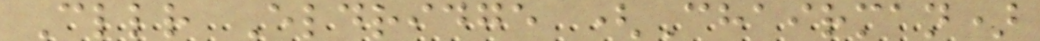Cllr Eldridge (Chairman)
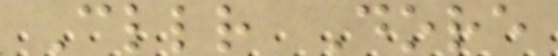Cllr Dore
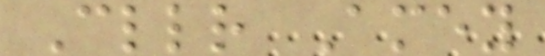Cllr Amey
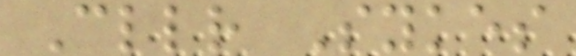Cllr Sykes
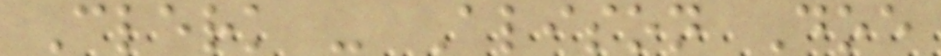Clerk - Alison Doe
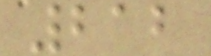212
